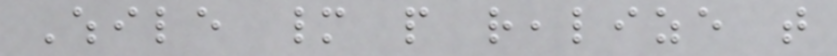While many people realize that
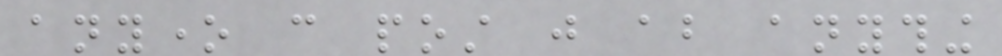anyone can post just about anything
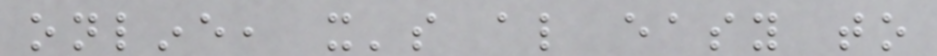online, it's also easy to
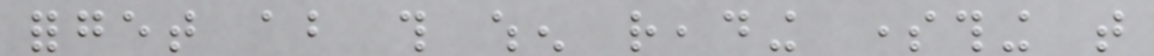forget about this when reading something that
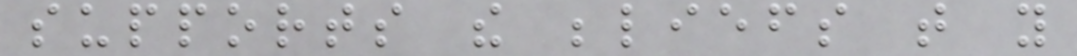supports the beliefs that you
